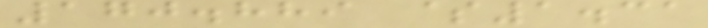170.889 $1.31
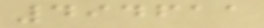494611
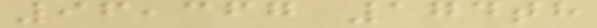96,367 174th
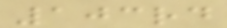103rd
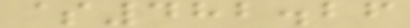$482.26
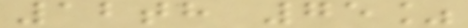12th 75%
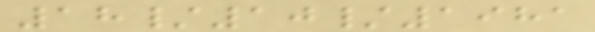18/10/1981
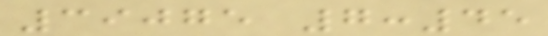39075 7:45
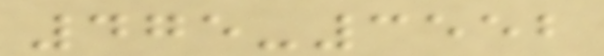475-3552
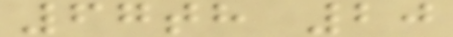67th 20
